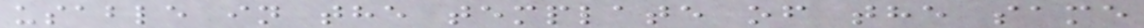usable in the template of the same
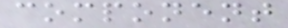component
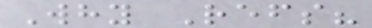Why Refs?
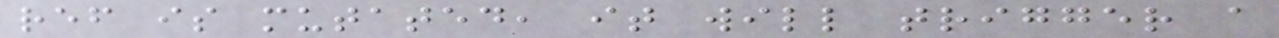ref is mutated, it will trigger a
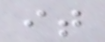it
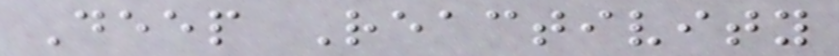Deep Reactivity
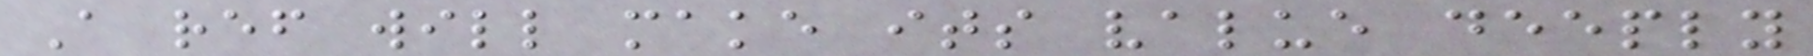A ref will make its value deeply
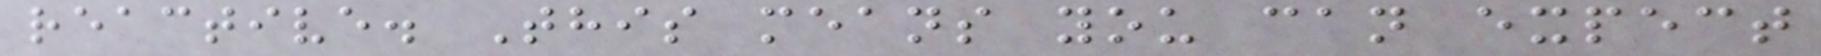reactive. This means you can expect
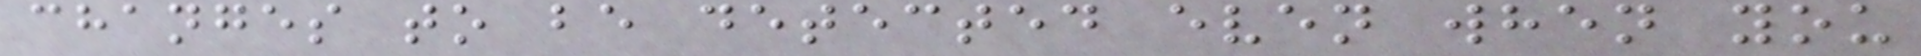changes to be detected even when you
